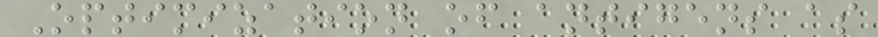Optimization of antigens as
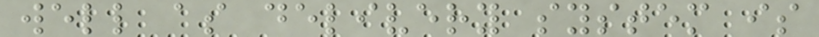well as delivery system is
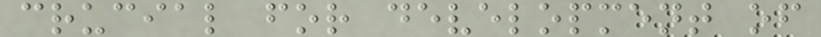crucial for development of
